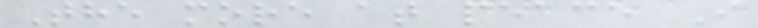The more at peace I
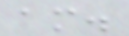am.
